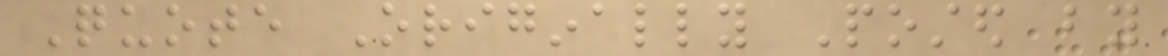Quote Originally Posted by
